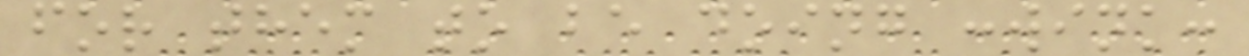for them to be doing :wink:
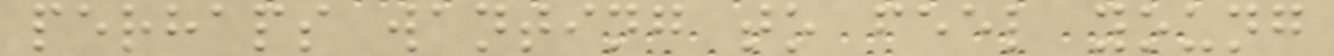perhaps wanting to feel young
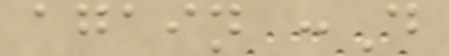again :D
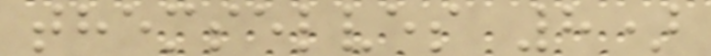themselves 8)
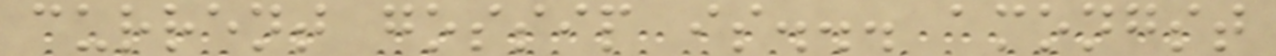current gossip is... amongst
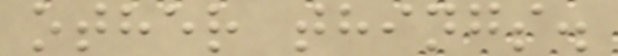other things.
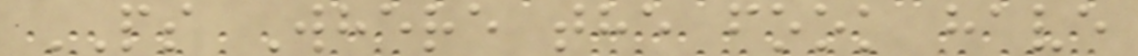PS Where the fook have
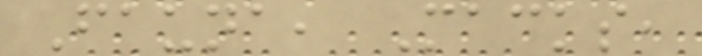Fauna, Macks,
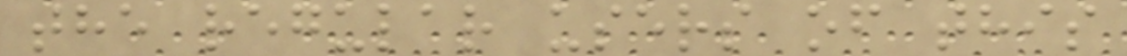the regular users of this
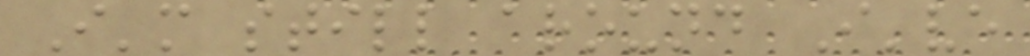I'm still around I've
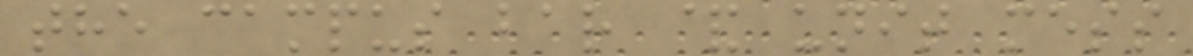the campus bar & unit mess
